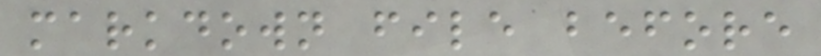markdown file before
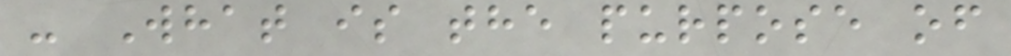- What is the purpose of
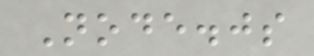Node.js
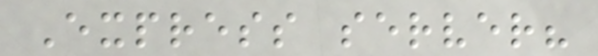Express server?
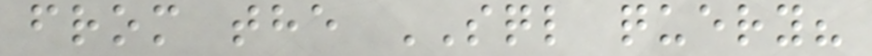from the SQL query?
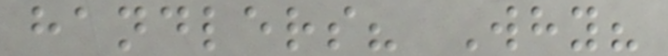handlers? Why?
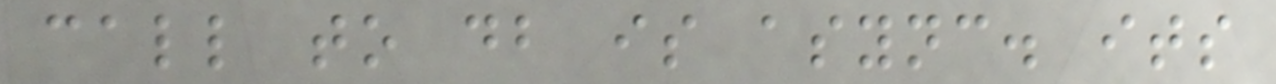call to db is async. its
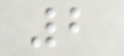2
